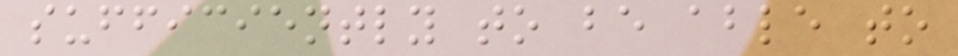sufficiently to be able to
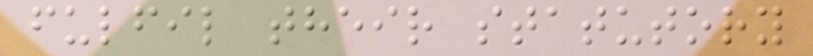fulfil their statutory
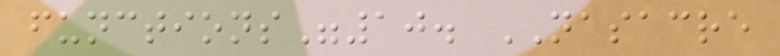functions"10. NASACRE
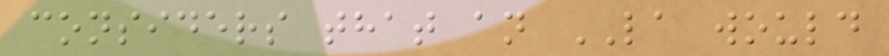considers that an LA would
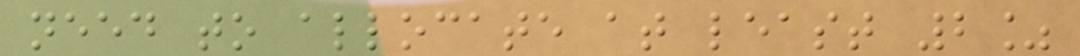need to allocate at least 2%
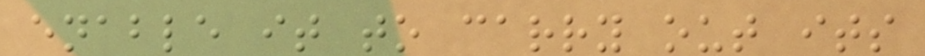enable it to carry out its
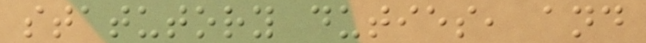statutory duties, and
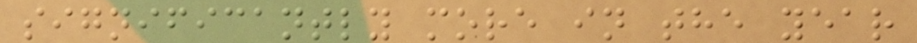significantly more in the year
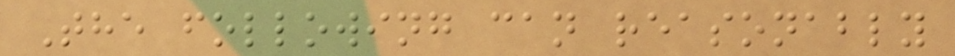The following can reasonably
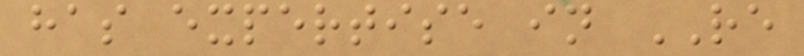has expertise in RE
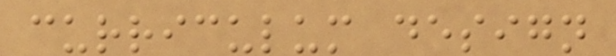curriculum design
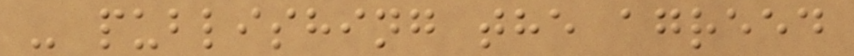- publishing the agreed
